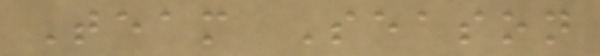Team Season
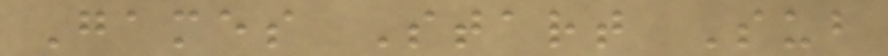Games Start Sub
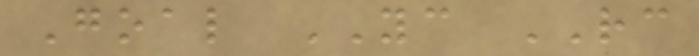Goal YC RC
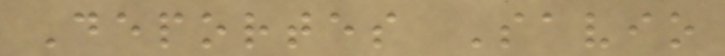Deportes Savio
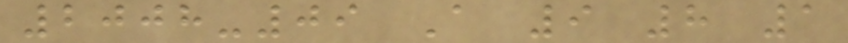2008-09 A 9 8 1
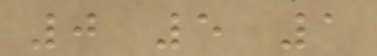0 5 1
